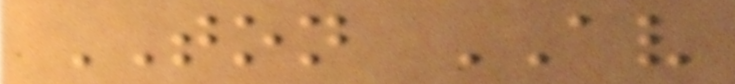TON AV
